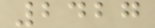2427
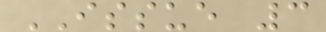ISSUE 3
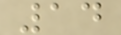14
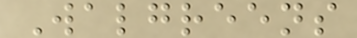Walgreens
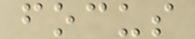focus
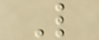L
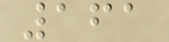161
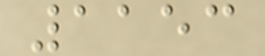1153
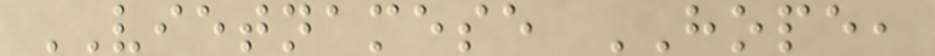VIETNAMESE HOPE,
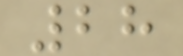28
